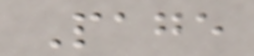Page
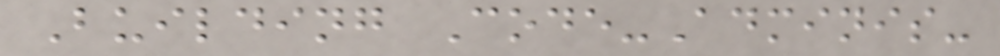Building Code-Adminis-
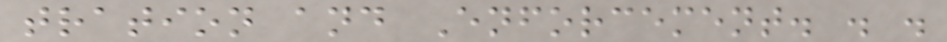tration and Enforcement. . .
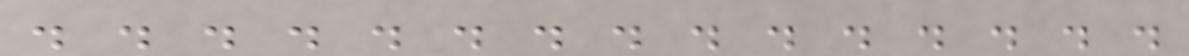. . . . . . . . . . . . . . .
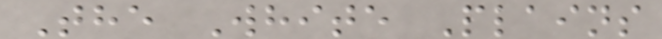The White Plains
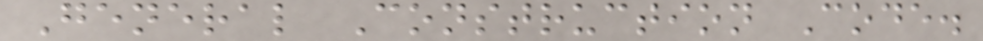General Construction Code.
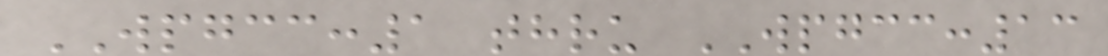WPGCC:1 thru WPGCC:13
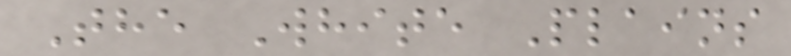The White Plains
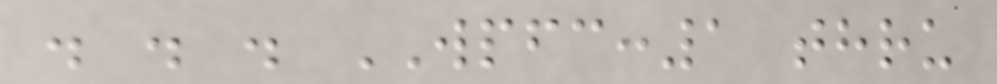. . . WPFC:1 thru
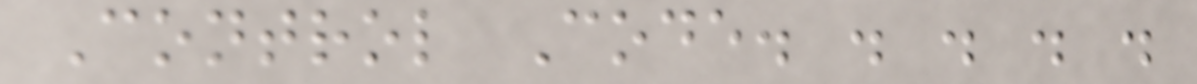Control Code. . . . .
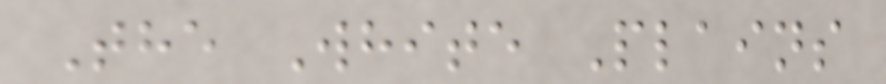The White Plains
